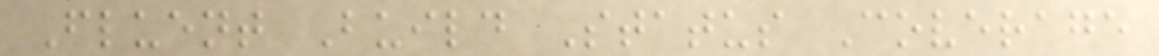Fluent Build Status Coverage
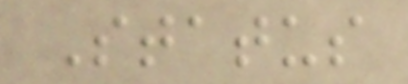Status
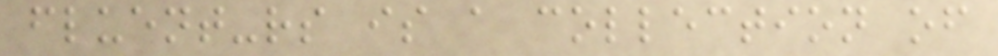fluent-rs is a collection of
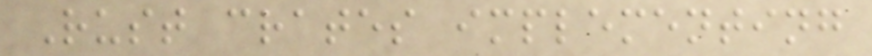Rust crates implementing
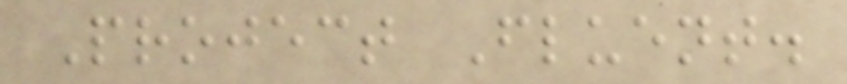Project Fluent.
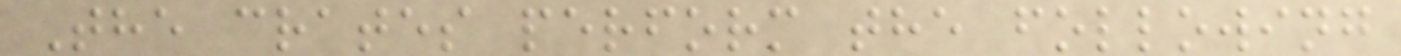The crates perform the following
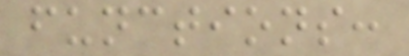functions:
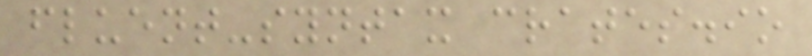fluent-syntax crates.io
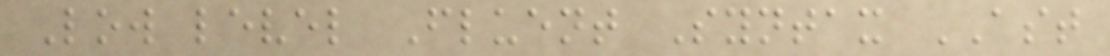Low level Fluent Syntax AST
